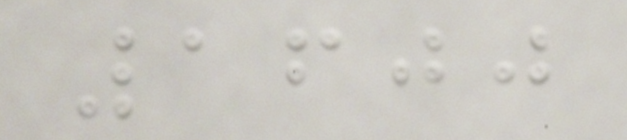1600
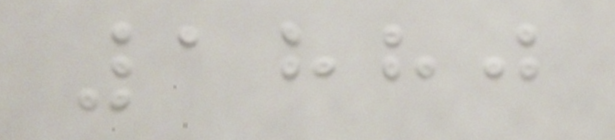1880
